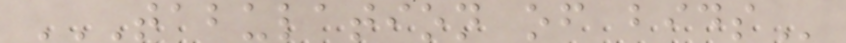TABULATION OF BIDS
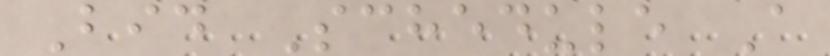Bid Schedule A
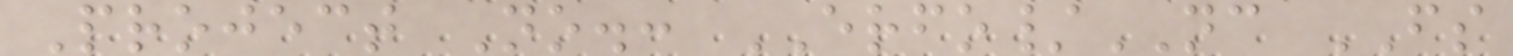Project No.: ERFO/NC FS
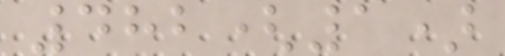482(1)
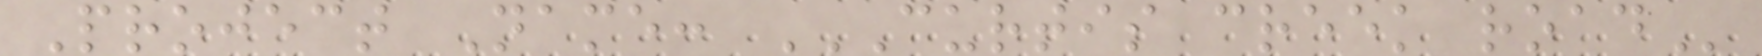Project Name: CURTIS CREEK ROAD
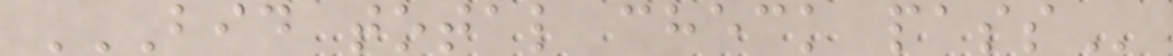BID TOTAL CHECK PASS
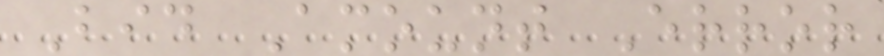Bid Amount Error
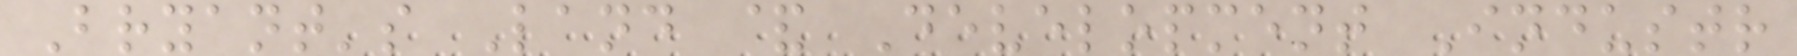Bryant's Land & Development Industr
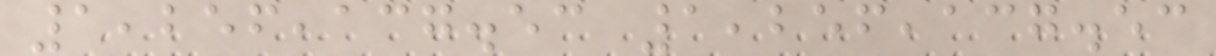1,256,137.53 1,256,137.53
